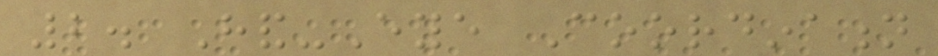2. Hand-Eye Coordination
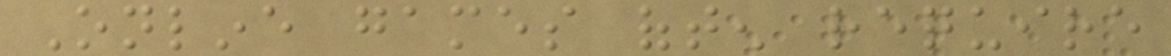Online games often require
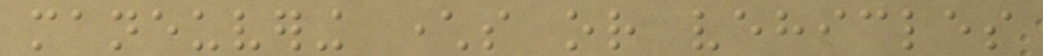maneuvering characters or vehicles
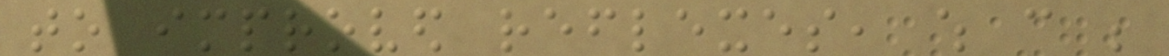to improved reflexes, which can be
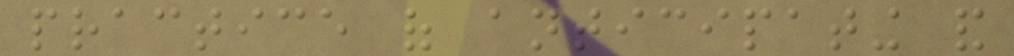practice of anticipating and
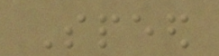Speed
